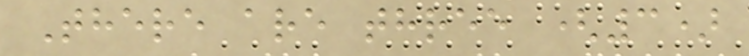There are three (3)
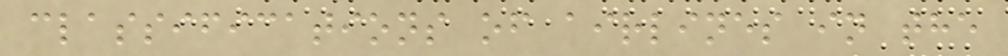classifications of airlines in the
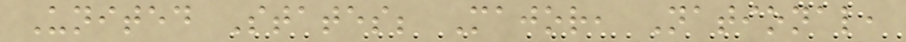United States; Major, National,
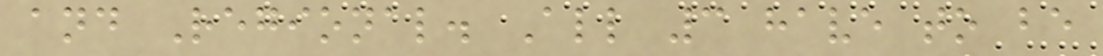and Regional. All 3 have to be
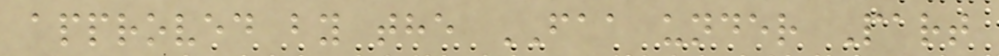approved by the FAA under Part
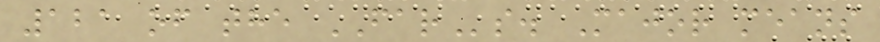121 of the FARs. Major means
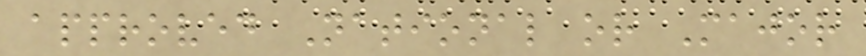approved National or Major
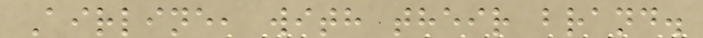Airline, with their brand.
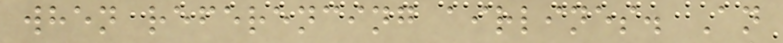when referencing airlines. An
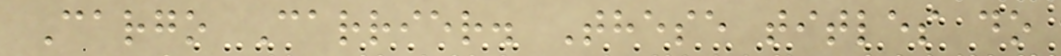Cargo Carrier. These titles do
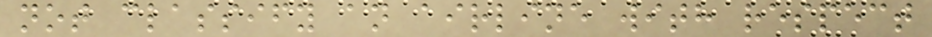not classify an airline with respect
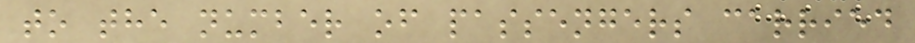to the number of passengers carried
